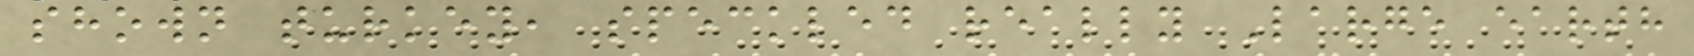shown turkey, speckled really Large earth
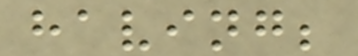having;
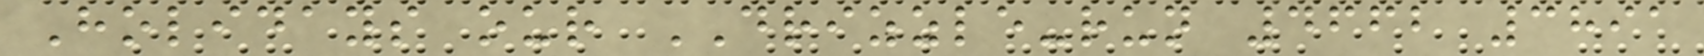Holidays our DRIZZLE-run 4662 3891
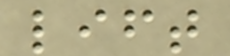lift
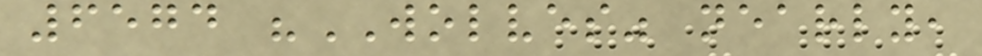6574 "WOLVES" nearly,
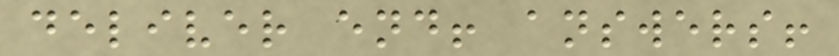deliver end! answers!
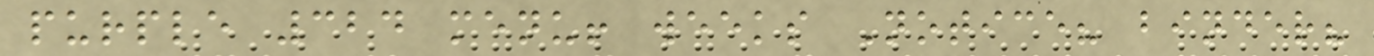purple 324 menu! weeks Notice? binder?
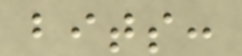bits:
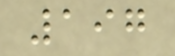197
